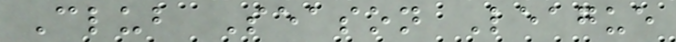Club Season League
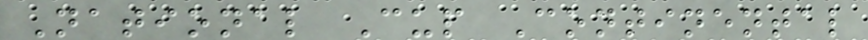National Cup Continental
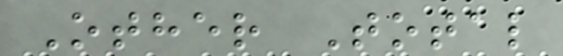Other Total
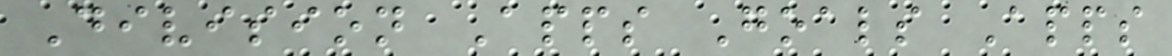Division Apps Goals Apps
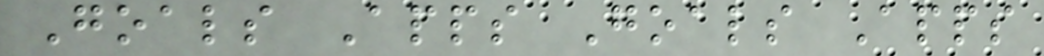Goals Apps Goals Apps
